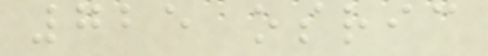725 osric
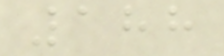188
